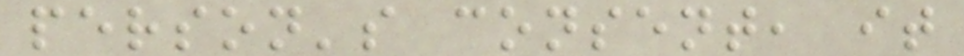person's consent, it
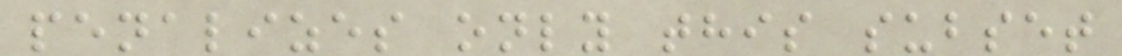penalizes only this subset
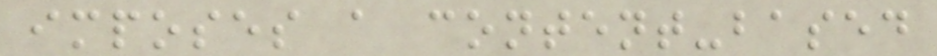imposes a content-based
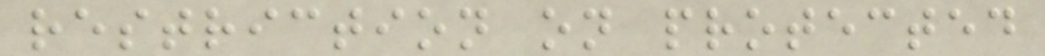restriction on protected
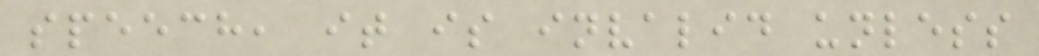speech, it is invalid unless
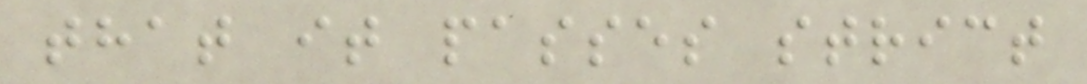that it passes strict
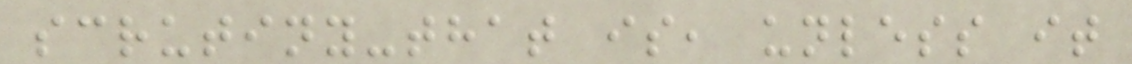scrutiny-that is, unless it
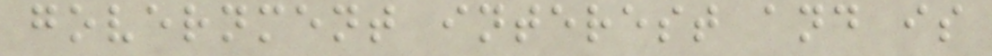government interest and is
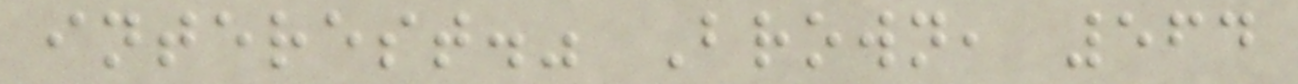interest." Brown, 564
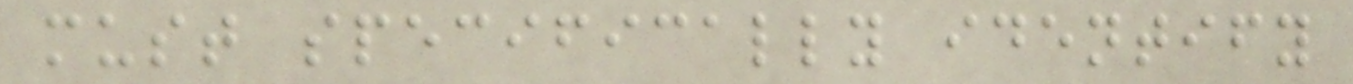must specifically identify
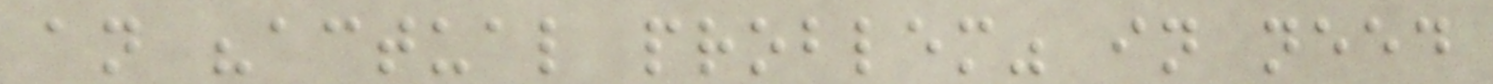an "actual problem" in need
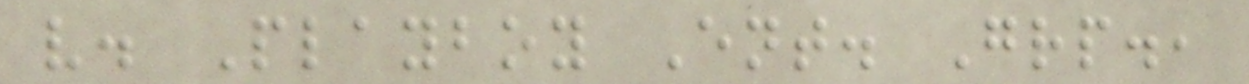v. Playboy Ent. Grp.,
